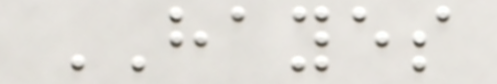HAYES
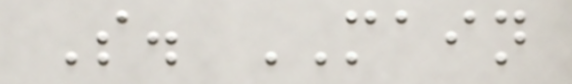S. MAIN
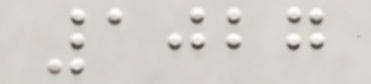1027
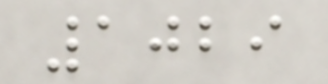1029
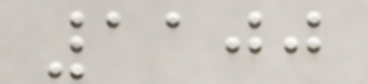1100
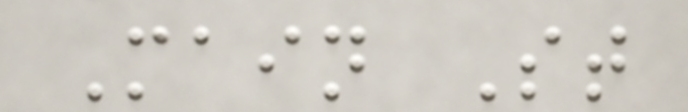Main St
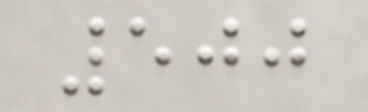500
